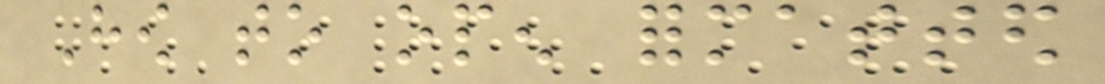How to open formatted
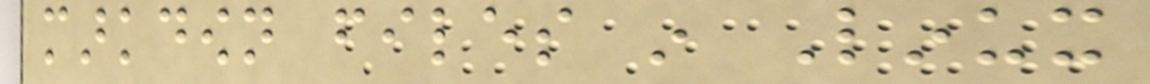markdown files in Linux
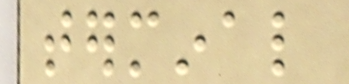terminal
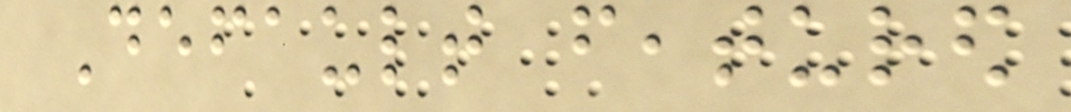Default featured
